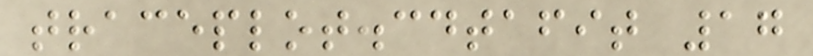traceplot.cdtafit 17
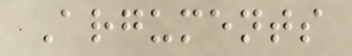Arguments
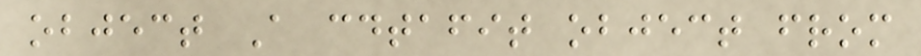object A cdtafit object from
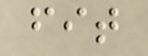fit
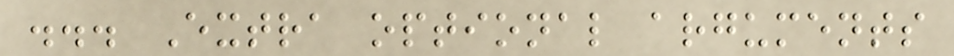... Extra optional arguments
